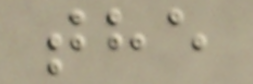the
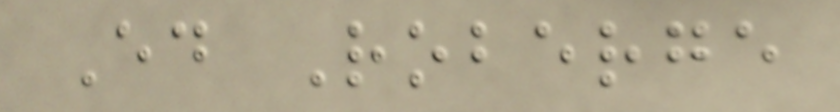Ed Roberge
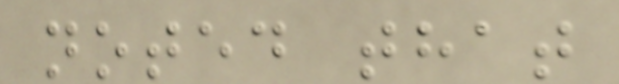noted that
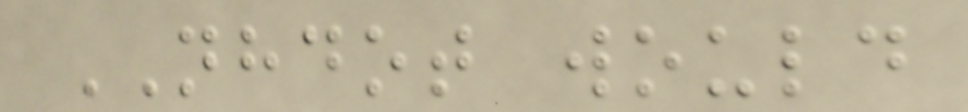NHDOT would
